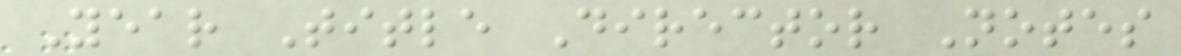Year Title Director Notes
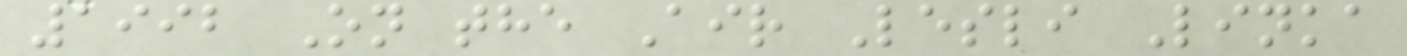1992 On the Air Lesli Linka
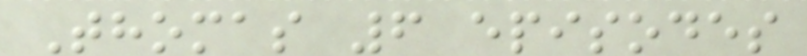Thomas 6 episodes
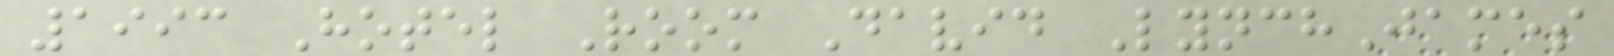1993 Hotel Room David LynchJames
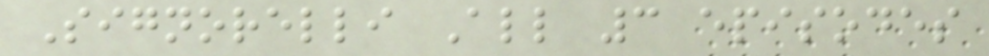Signorelli All 3 episodes
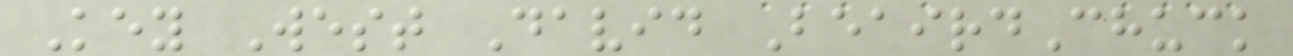Key West David BeairdChuck
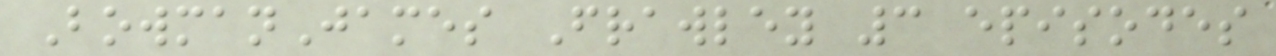BowmanJames Frawley 3 episodes
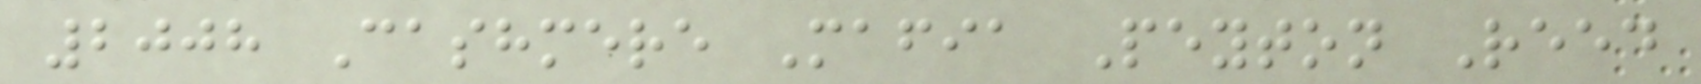2008 Cashmere Mafia Peyton Reed
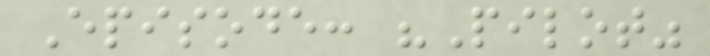Episode: "Pilot"
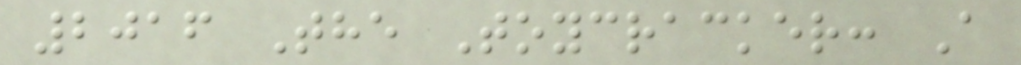2016 The Toycracker: A
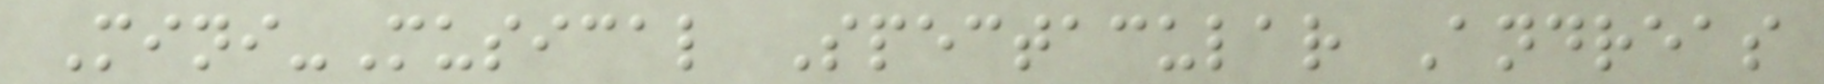Mini-Musical Spectacular Andreas
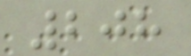208
